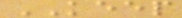KEEP
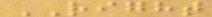RIGHT
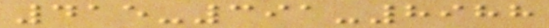415-391-8988
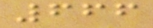666
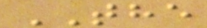THE
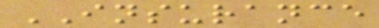INSURANCE
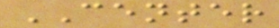CENTER
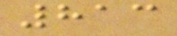813
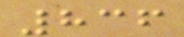836
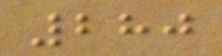280
